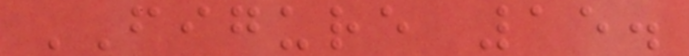FIGURE 15.
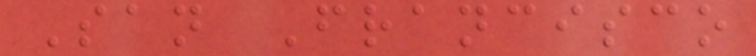San Francisco
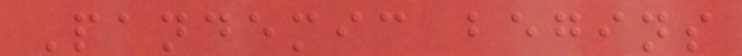Pandemic begins
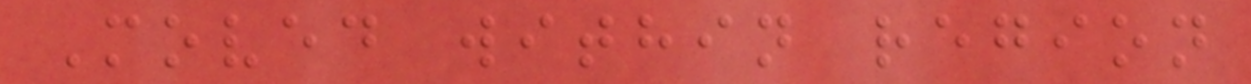Moved within region
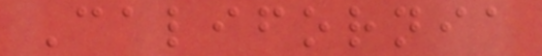California
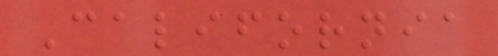California
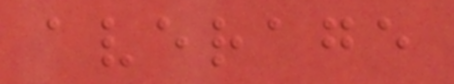average
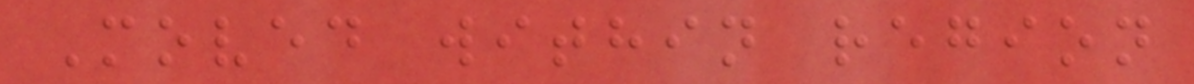Moved within region
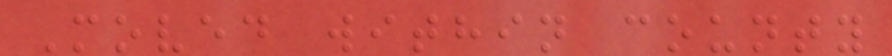Moved within county
